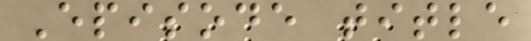Episode title
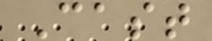Cast
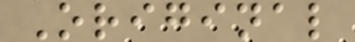Original
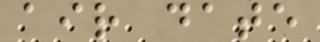air date
